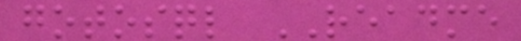gotosql README
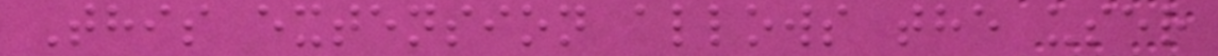This extension allows the user
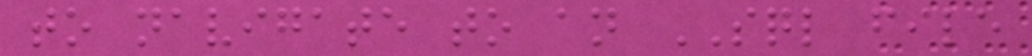to navigate to an SQL file
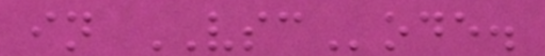in VSCode.
